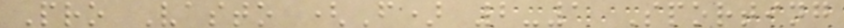Pro Vasto (F) 2-1 Sporting
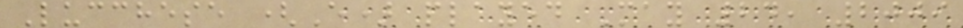Lucchese (E) played May 24, 2009
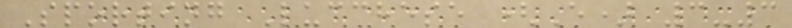Sporting Lucchese (E) 3-3
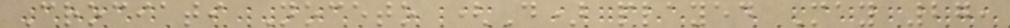Crociati Noceto (D) played May 27,
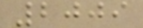2009
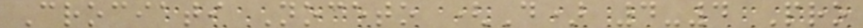Crociati Noceto (D) 4-4 Pro
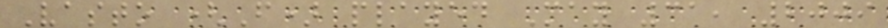Vasto (F) played May 31, 2009
